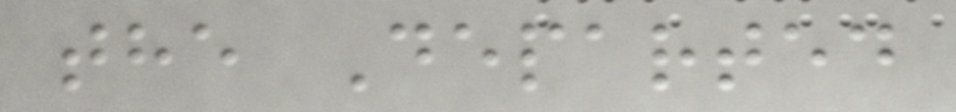the Departed
